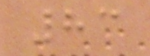83
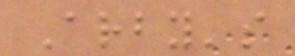Arby's
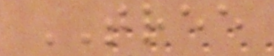TREE
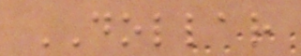DOLLAR
